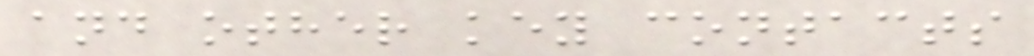and other key contacts
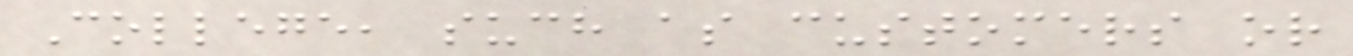College, such as customers or
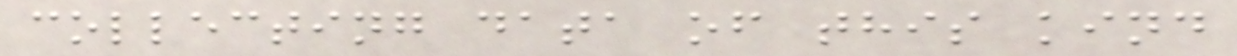collecting data of this kind
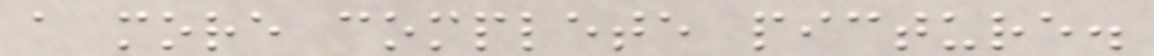a more complete picture.
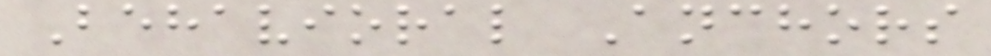Behavioral Anchors
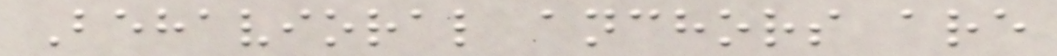Behavioral anchors are
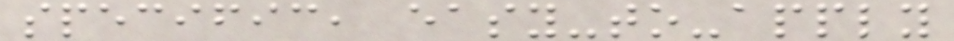specific, easy-to-apply
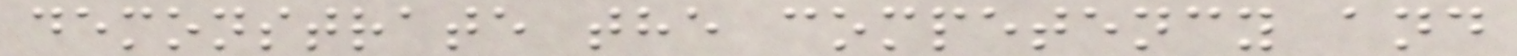demonstrate the competency and
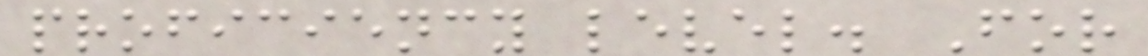proficiency level. For
